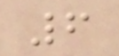6
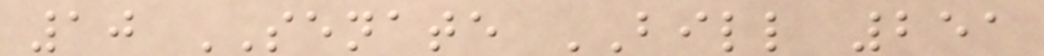10 SENATE BILL 251
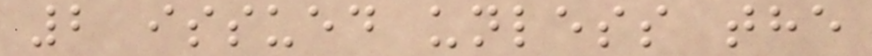2 issued unless the
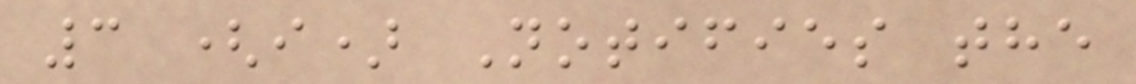3 (i) Notifies the
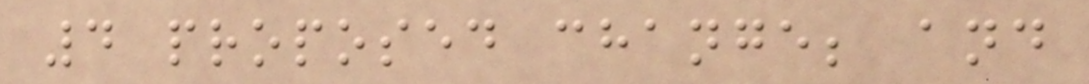4 proposed change; and
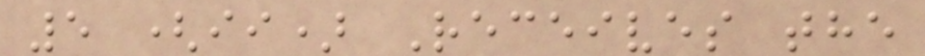5 (ii) Receives the
